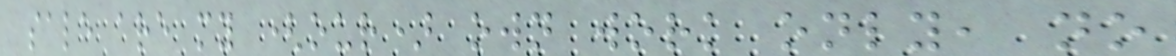sale are my (our) own work only, no
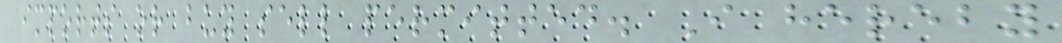imports or buy sell permitted. I hereby
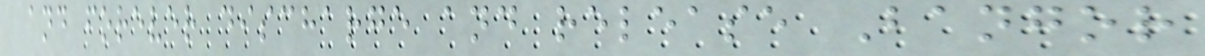and forever discharge and release Bangor
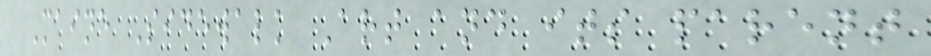Maine Sidewalk Art and its parent
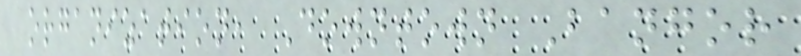organization, Downtown Bangor
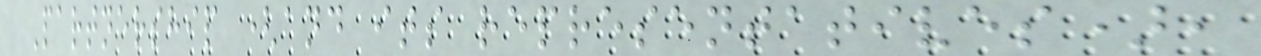Partnership (and its representatives),
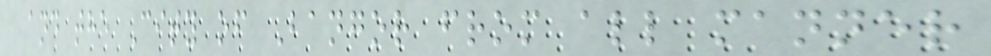and the City of Bangor from all manner
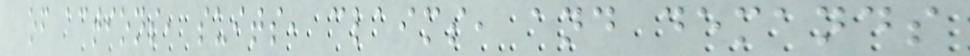of actions, suits, claims, and demands
